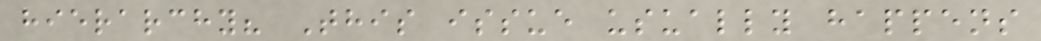hierarchy? This issue usually happens
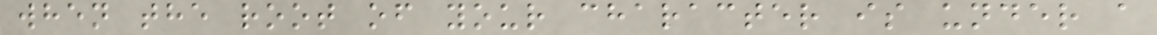when the root of your character is under a
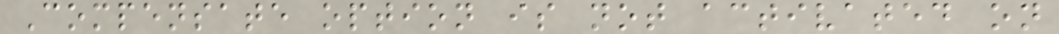Compensate option is not activated on
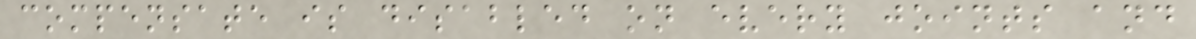compensate is disabled on every joints and
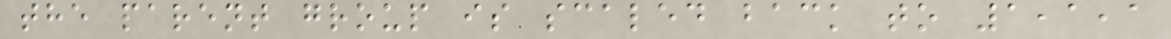the parent group is scaled back to 1,1,1
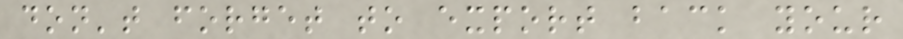don't forget to export back your
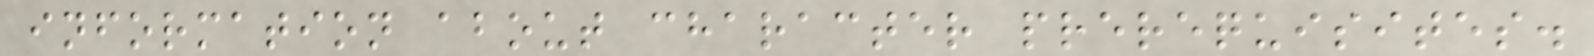information about character prerequisites.
